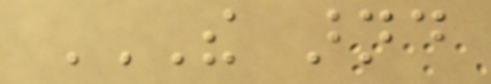THE ARND
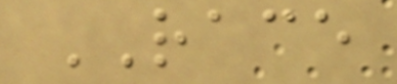RACE
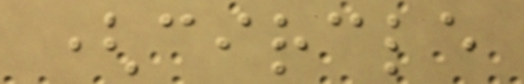(circle
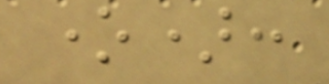one):
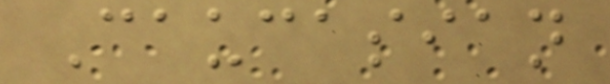Caucasian
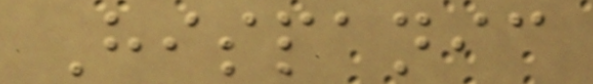Hispanic
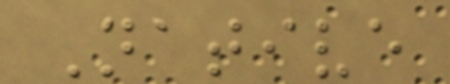Native
